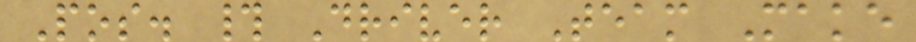Pos. # Driver Team Make
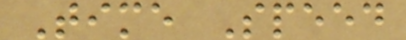Time Speed
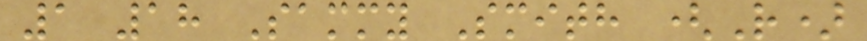1 18 Sammy Smith (R)
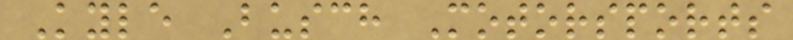Kyle Busch Motorsports
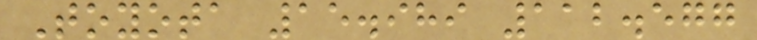Toyota 15.989 112.577
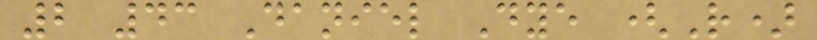2 43 Daniel Dye (R)
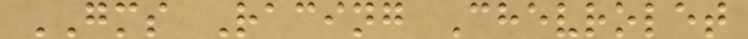GMS Racing Chevrolet
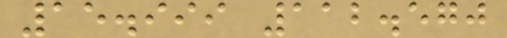15.999 112.570
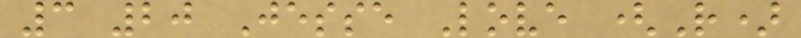3 20 Jesse Love (R)
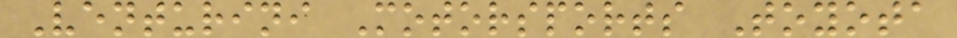Venturini Motorsports Toyota
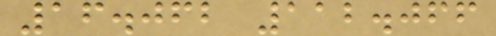16.062 112.066
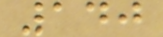140
